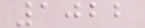1022
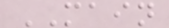MAIN
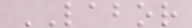LABOR
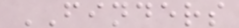FINDERS
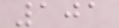101
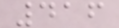416
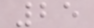25
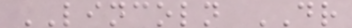LINCOLN DR
